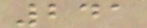241
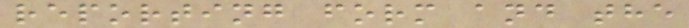reporting form and the
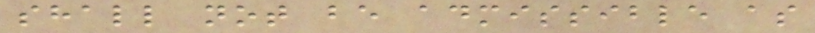shall not be admissible as
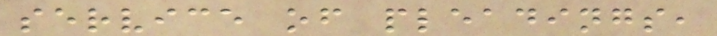service of pleadings,
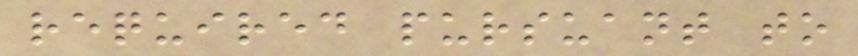required pursuant to
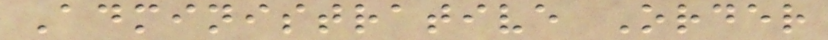Administrative Order
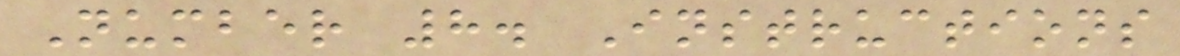Number 8. Instructions
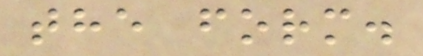the form.
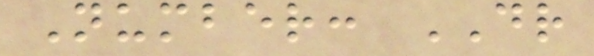Number: DR
